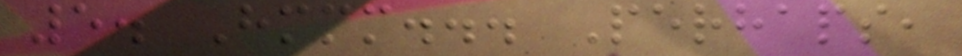5. Hmmm... Perhaps,
